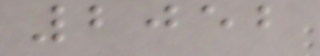2052
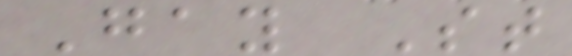Gay St
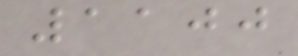1100
